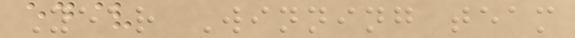Year Winning team
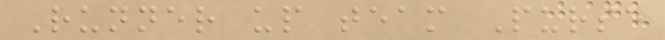Runner up team Purse
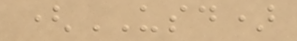(USD)
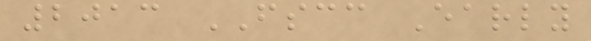2013 FSCC Early
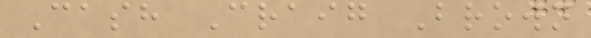Cash Craig Brown
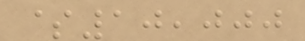$10,000
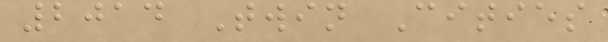2014 Twin Cities
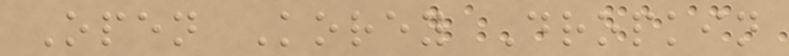Open Korey Dropkin
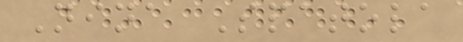Nina Spatola
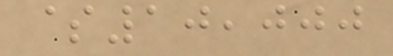$10,000
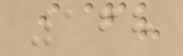168
